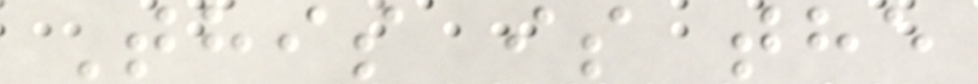This is the
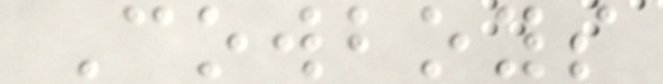Cowboys
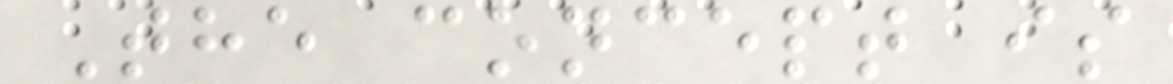The concept is
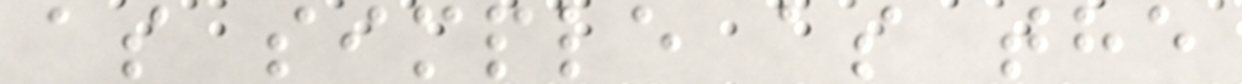as simple as the
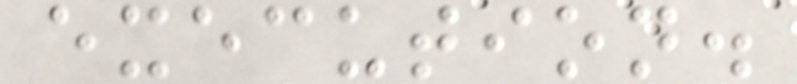execution.
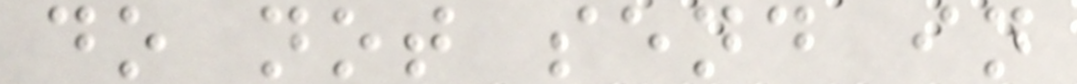do not send in
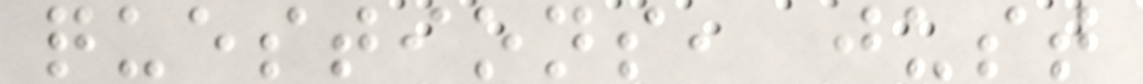questions, just
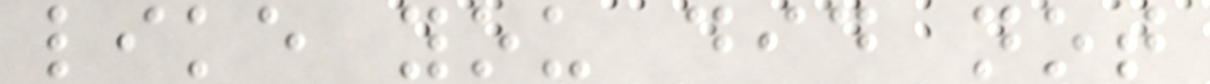like you did not
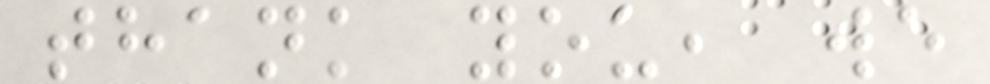thank you, we
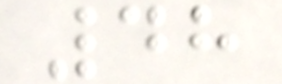48
